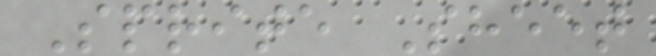Sprite Sheet
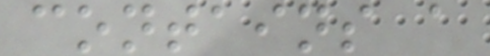contains a
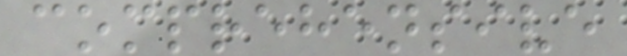comprehensive
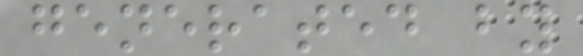generated by
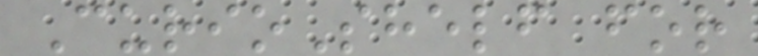CurioShelf for
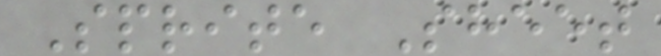Sprite Sheet
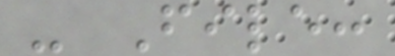- File:
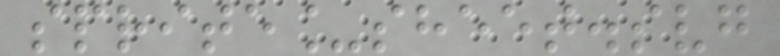sprite_sheet.svg
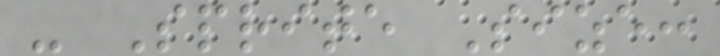- Sprite Size:
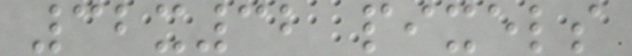32x32 pixels
